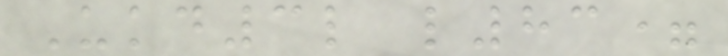Ukd3l l83=
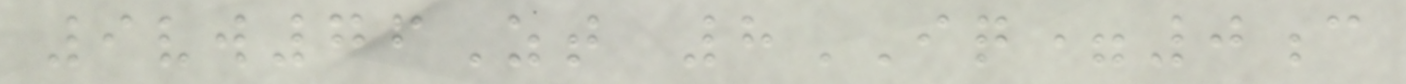9vw76Zt 8IQ=0c
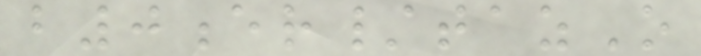b0er/tazO
